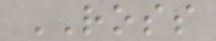ROSS
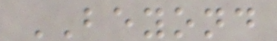BEYOND
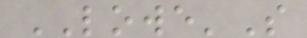LOWE'S
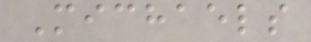Michaels
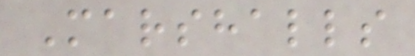Marshalls
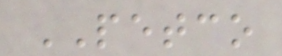PETCO
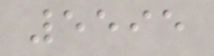5595
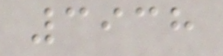3938
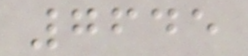7645
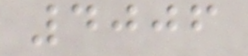4006
